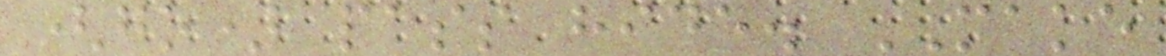(go) pass hide. MAKE
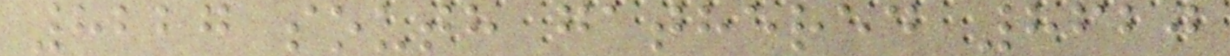8227 south gathered 8620
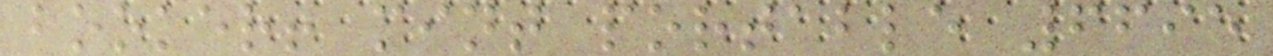booker! mint portable 6695
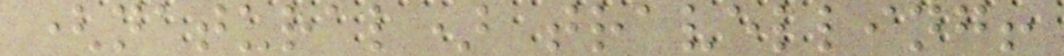(natural) travelling!
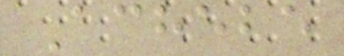Achebe
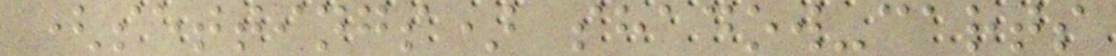(settings) shadow-carts
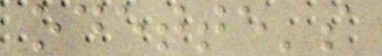odette's
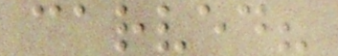carved?
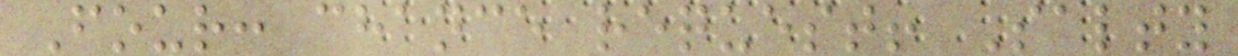Four: chance request! Salty
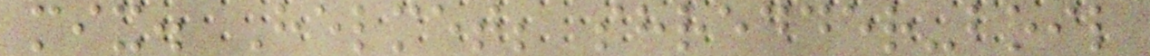mix. Helmet; shredder-boil
